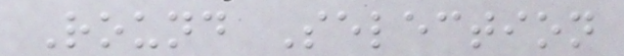Round Selection
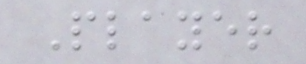Player
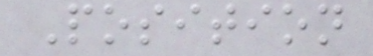Position
